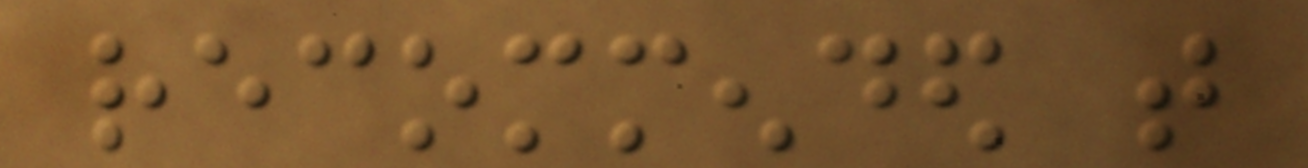recommended that
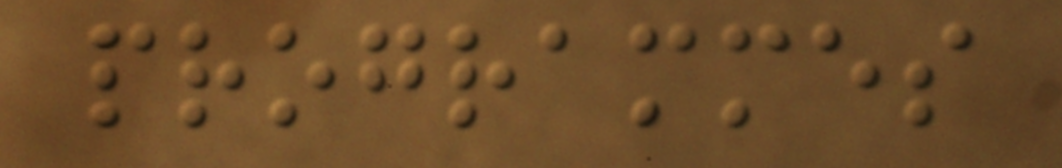programmes
